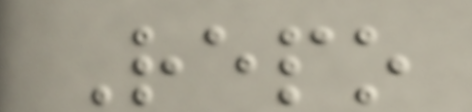Repo
